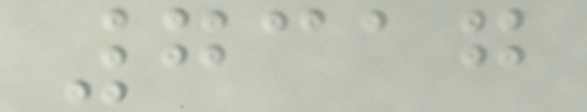7317
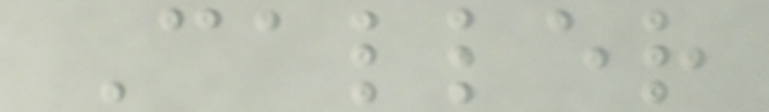Caller
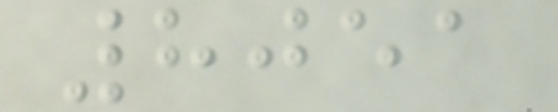8051
